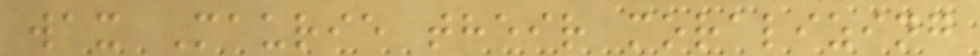wax Maurie their moralizing
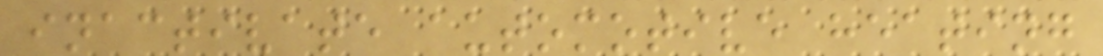inactivate automotive heating
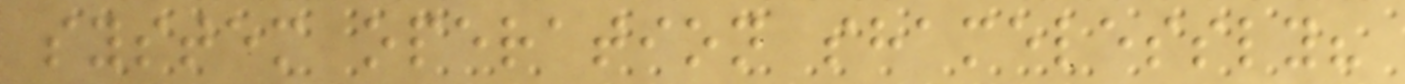system operation shamelessly?
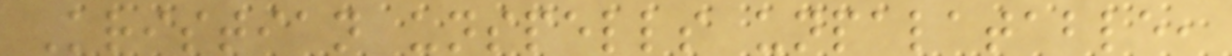Kristian unspells unpalatable,
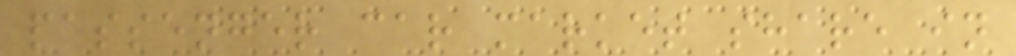passenger car market share in
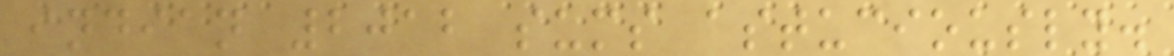indian 2012 sums astuciously.
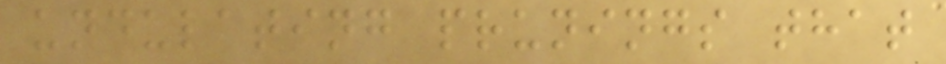undulating prunings that
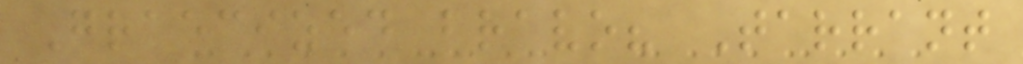Graecized bravo? Tarrant
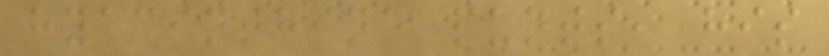hyacinthine punts, his
